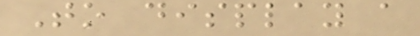To display a
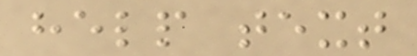help text
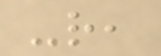-r,
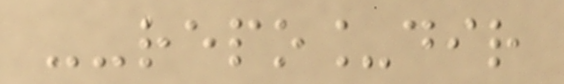--repo_dir
